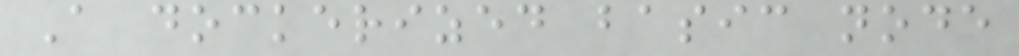A dockerized basic node
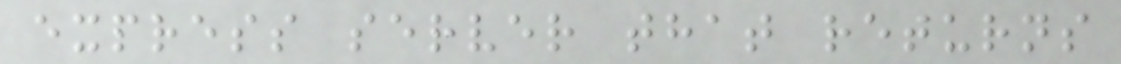express server that returns
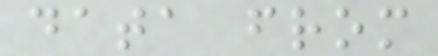data from
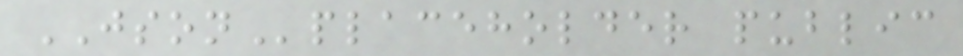JSONplaceholder public
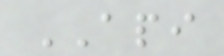API
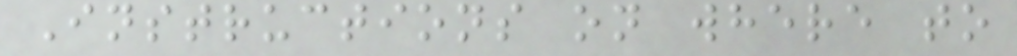Instructions on where to
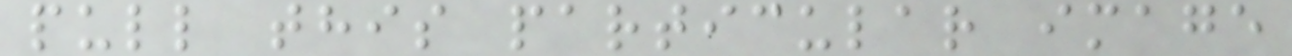pull this particular image
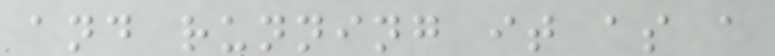and running it as a
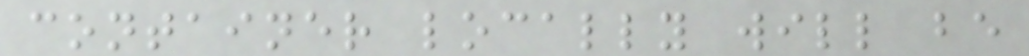container locally will be
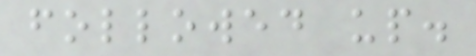followed up.
